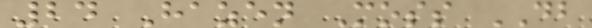24 Hazen Moss DB
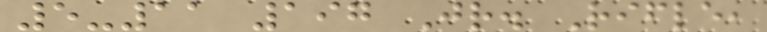5-11 197 Jr. Rifle,
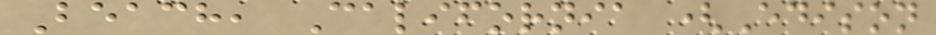Beach, California (Edison
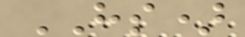HS)
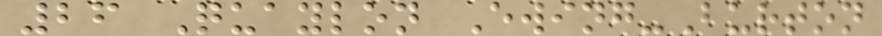26 Quaylon Ewing-Burton
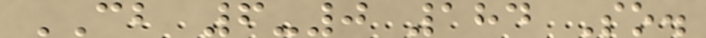CB 6-0 184 So.
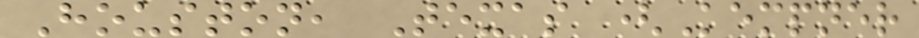Houston, Texas (Kempner
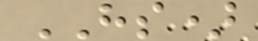HS)
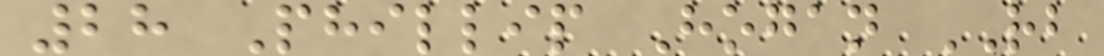28 Phillip Hogan RB
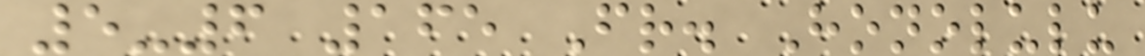5-6 165 Fr. Honolulu
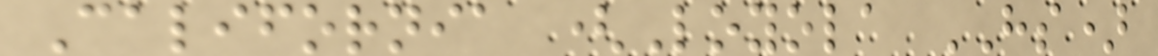California (Loyola HS)
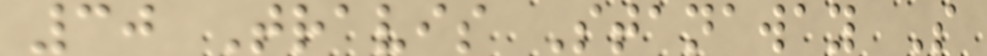30 Travis Stanaway S
